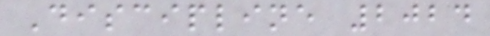Discipline 2024
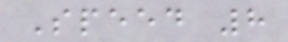Speed 8
